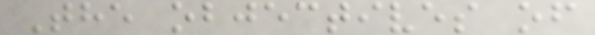The objectives of
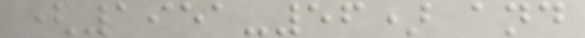(1951-56) and
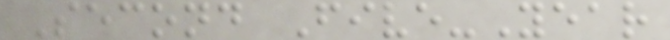Second Five-Year
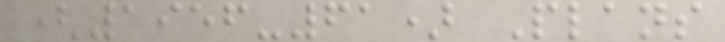(1956-61) Plans
